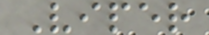Viper
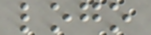logo
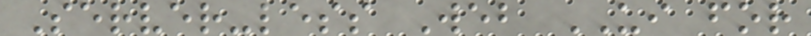Server-less Web UI for
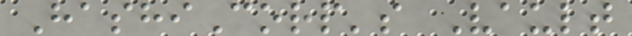HashiCorp's Vault
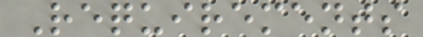Requirements
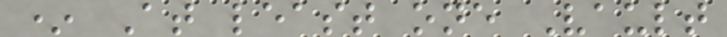* At least one Vault
